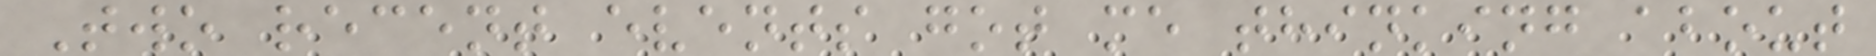Two recent events got me thinking about
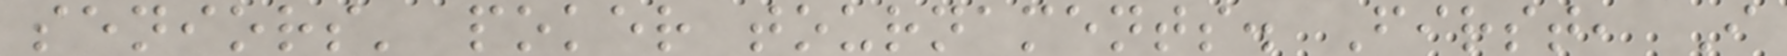seniors' poker tournaments. First, I
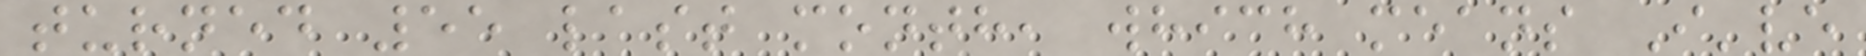turned 55 last month, which means I've
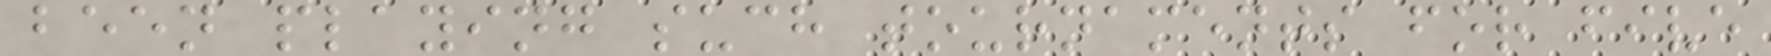been playing such tournaments for five
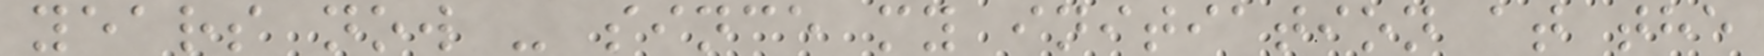years now - since my initiation at the
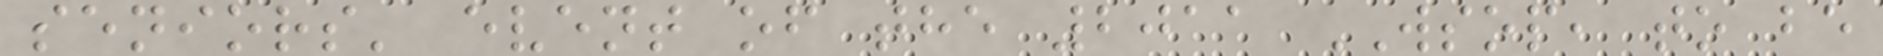seniors' event of the 2011 WSOP, to be
